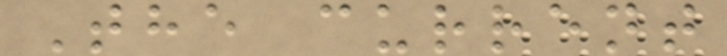The current
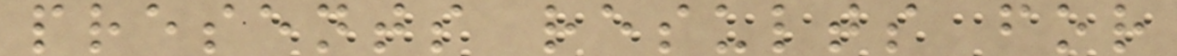presents results for
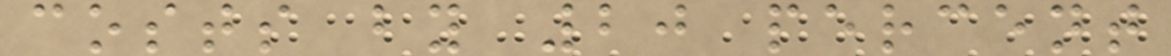costs by 20 percent
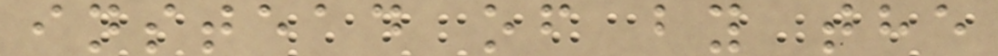instead of by the
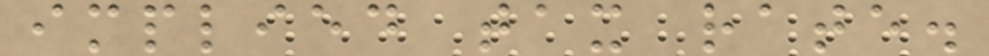implied tax rate.
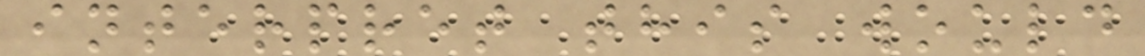interpret this would
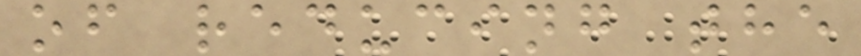of reducing the
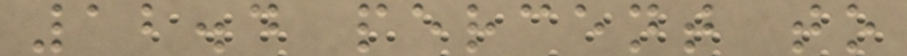12.4 percent to
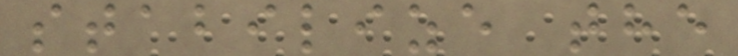stabilize the
